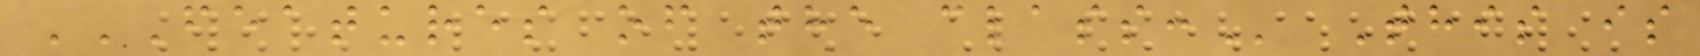FEATURES OF THE CLASS: This is
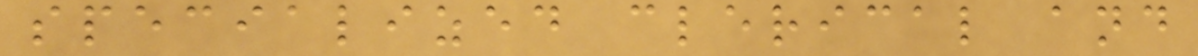specialized clerical and
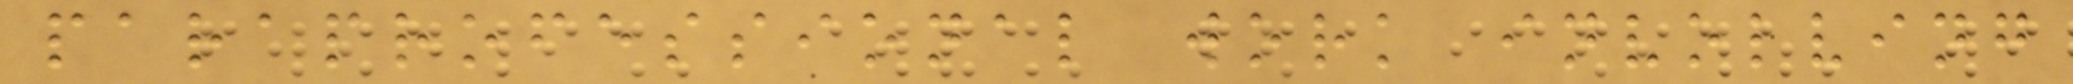paraprofessional work involving
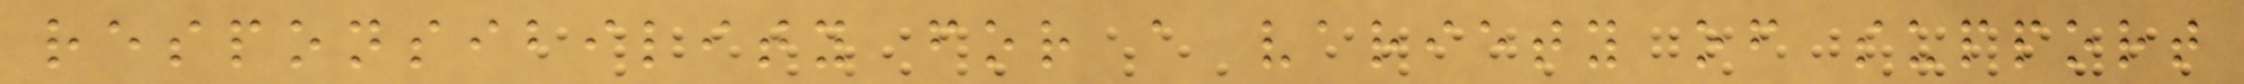responsibility for a variety of support
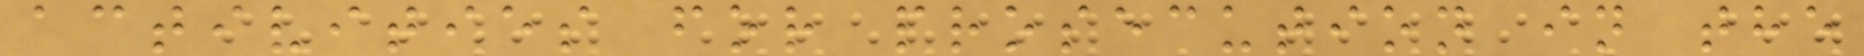activities for prosecution in the
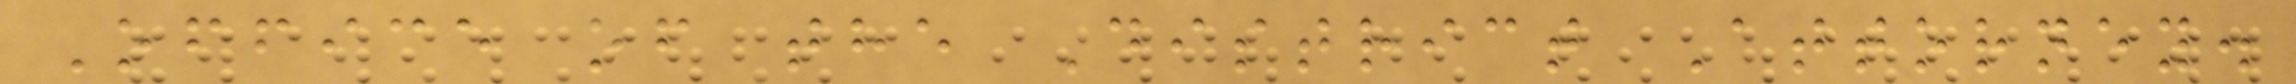Office of the District Attorney.
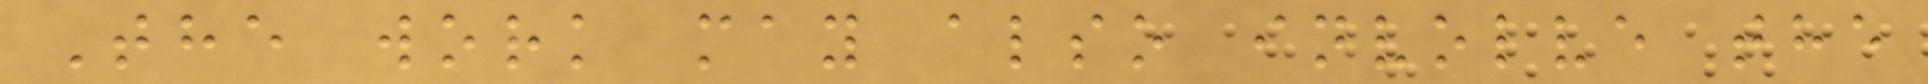The work may also involve the
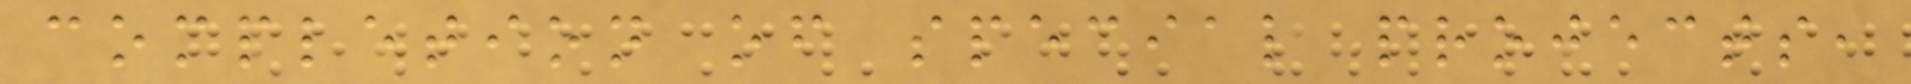completion of special projects,
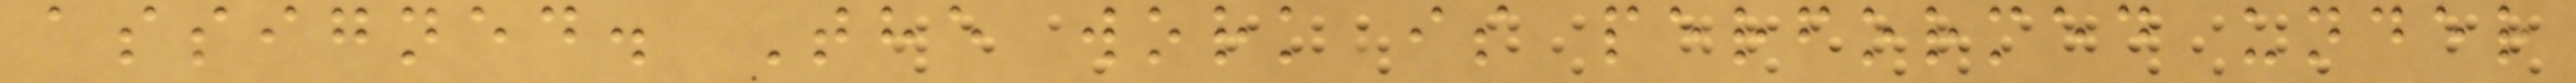assigned. The work is performed under
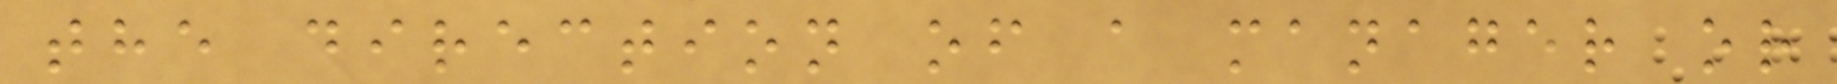the direction of a manager or
